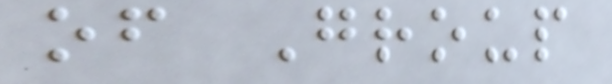of Group
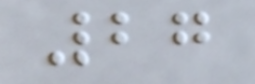27
